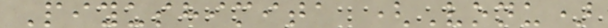Piyushimita (Vonu)
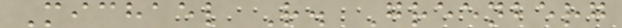Michael R. Greenberg
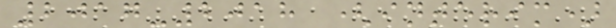2017-2018 (interim)
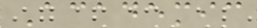Academic
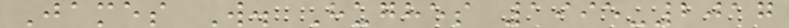James W. Hughes 1995-2017
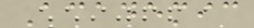Academic
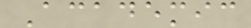Academic
